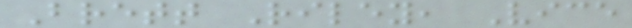Brett Riley, Vice
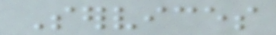Services
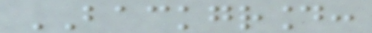BACKGROUND:
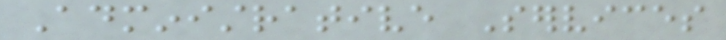Administrative Services
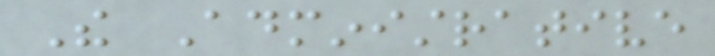The Administrative
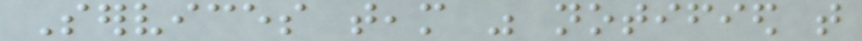Services team was notified that
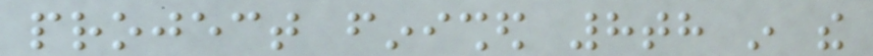project finished 8th in the
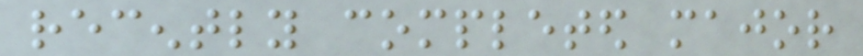recently completed major
